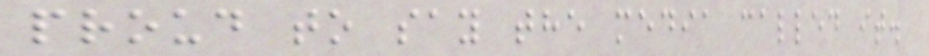proud to say the media called it.
